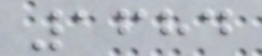1684
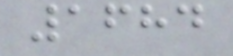1684
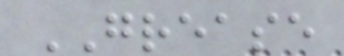GREASE
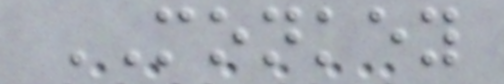MONKEY
